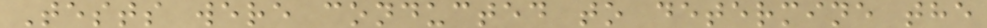Tests were conducted to determine the
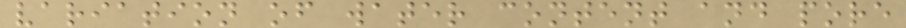variation of water content and pore
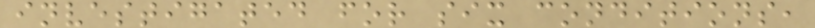investigated for six conditions,
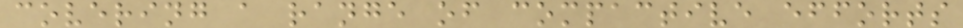covering a range of compactive efforts
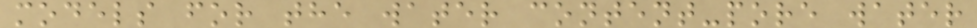models for the water content-pore water
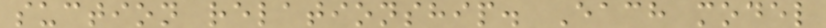suction relationship. Each model
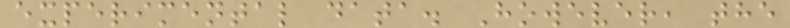experimental data. However, the
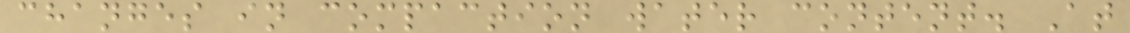changes in compaction water content. At
